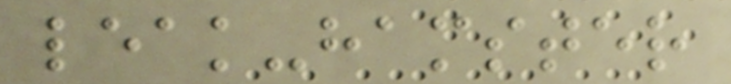leak-hamster
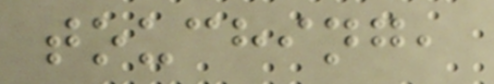touching,
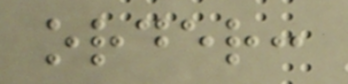order:
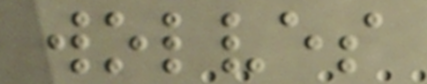wolves
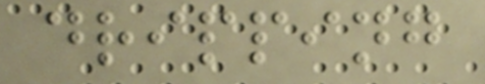dripping
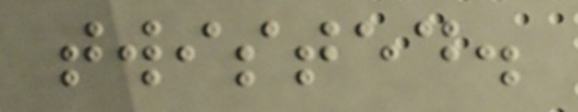twisted.
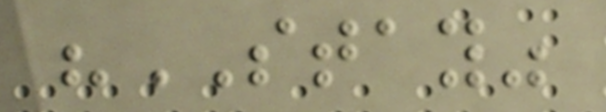"STAY"
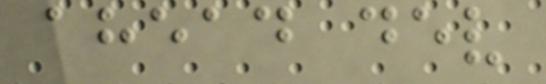ahead dev
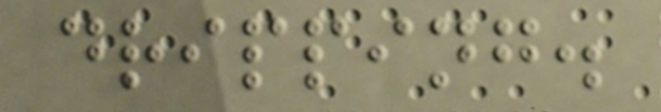dripping.
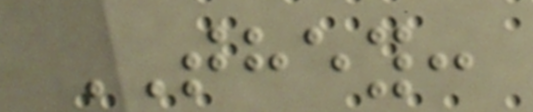THEY:
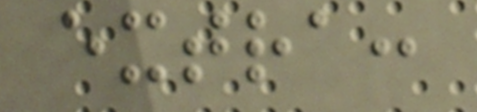extra:
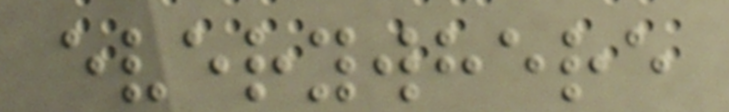everywhere
